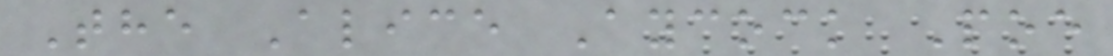The Alice Aycock Poe
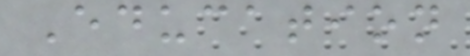Education
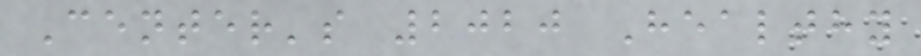Center's 2020 Healthy
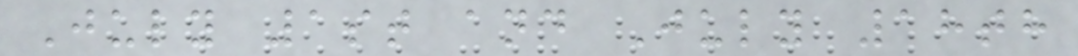July 1st and July 18th
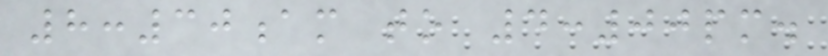8:30am to 4:00pm.
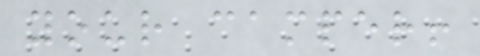your camper!
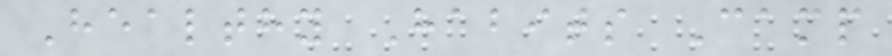Healthy Habits Camp
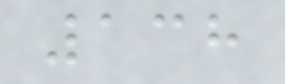138
